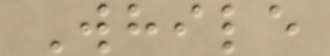While
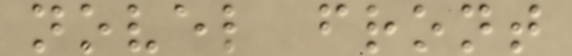novel front
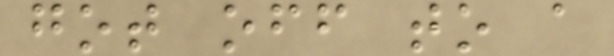got off to a
